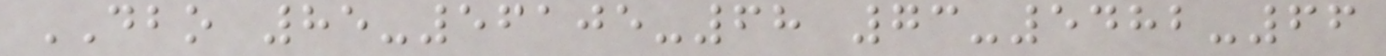DBO 85-56105-68 73-5482-66
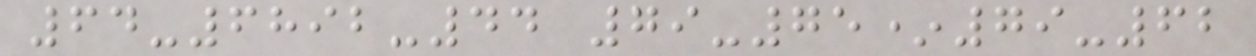64-6892-44 79-75*79-62
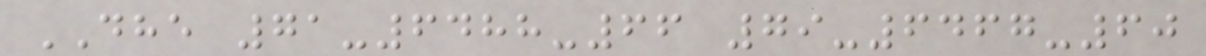DHE 71-6488-66 79-6467-60
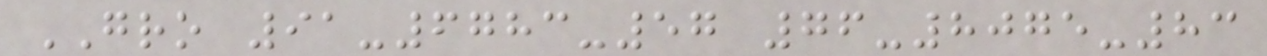GRO 91-6783-57 76-8075-83
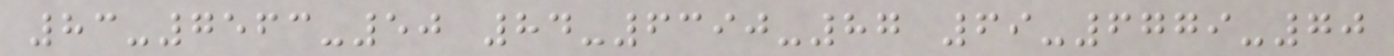83-7563-50 84-6390-87 69-6779-70
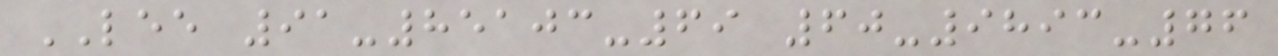LEE 91-85103-69 60-9893-76
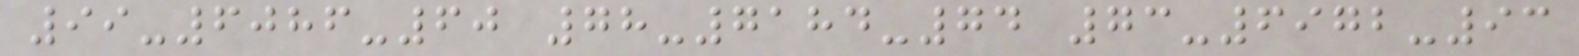99-6086-60 78-7184-74 73-6972-93
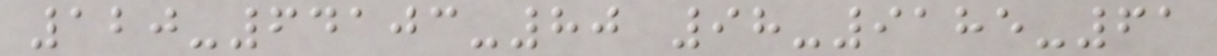120-64103-80 98-9185-61
